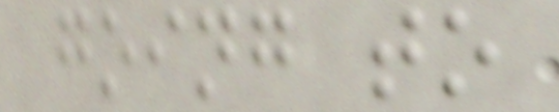going to
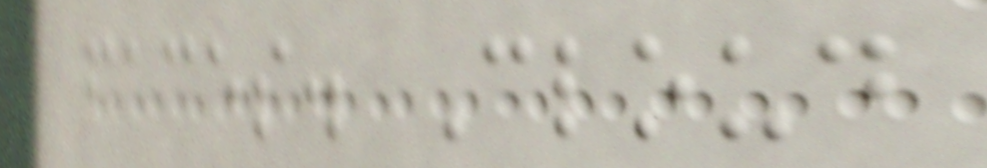faces. Cloud
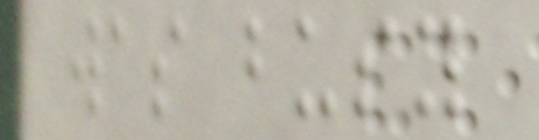was busy
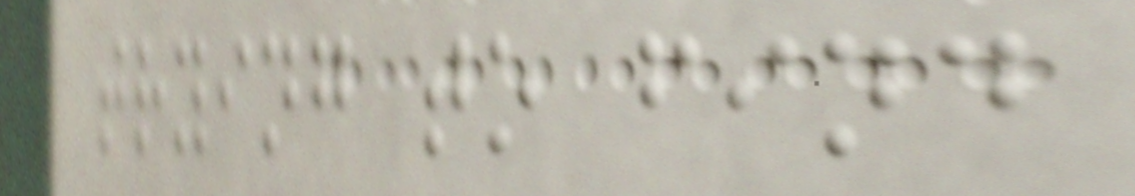trying to find
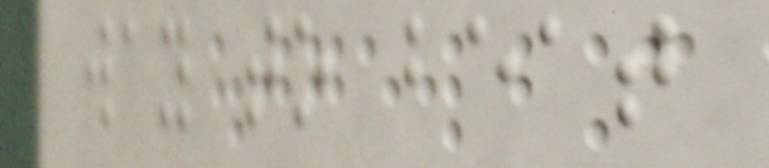way to beat
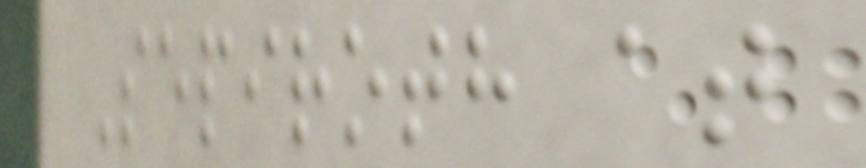Sepiroth at
